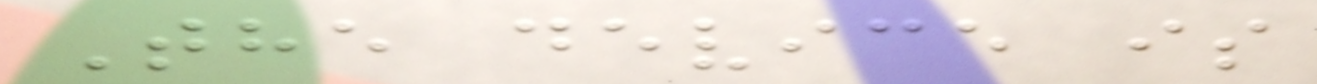The device is
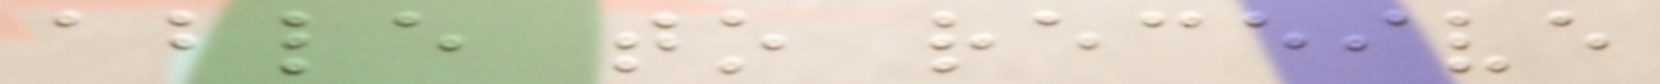able to receive
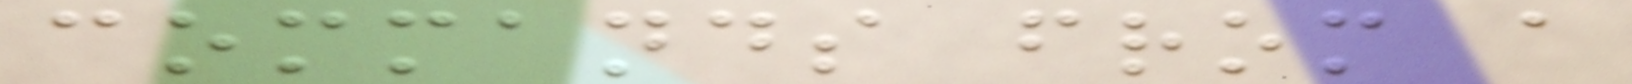commands from a
